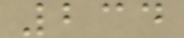234
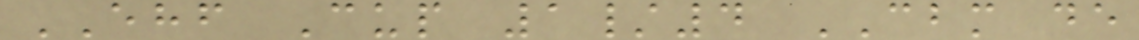EHF Cup 1/4 CBM de
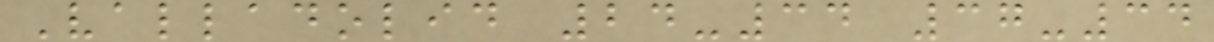Valladolid 24-34 37-34
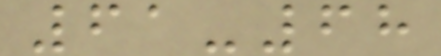61-68
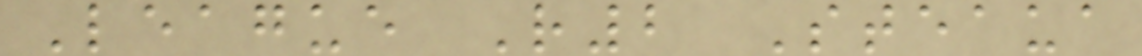League R2 Steaua
